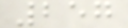257
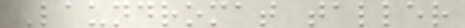Laundromat taller
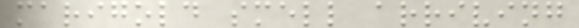marigold smell arriving
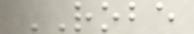ROBE
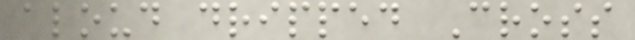aloud dripped Cross
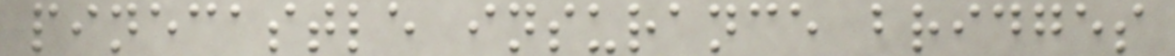pinecastle insurance bridges
